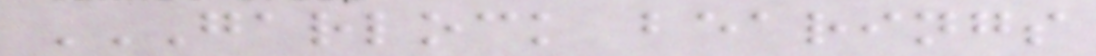GARLOCK BEARINGS
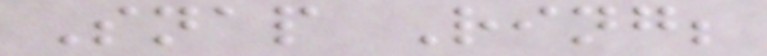Snap Ring;
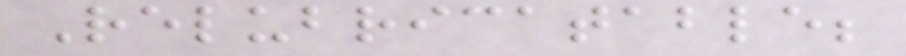Relubricatable;
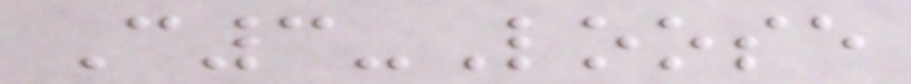C3-Loose
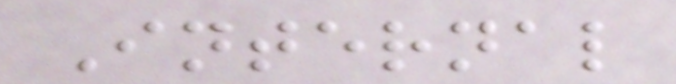Internal
